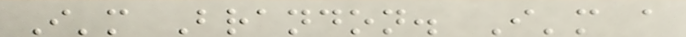I'm Brandon. I'm a
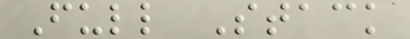Full Stack
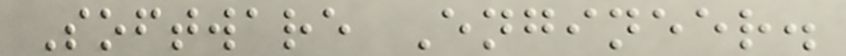Software Engineer.
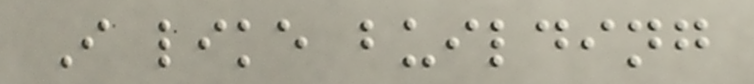I like building
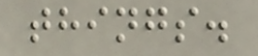things.
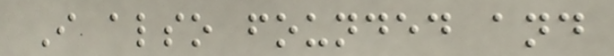I also founded and
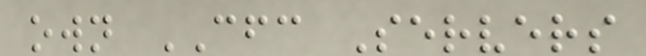own CFC Servers
